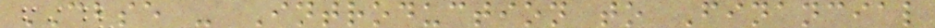CBSE - Introduction to Financial
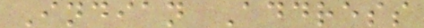Indian Address
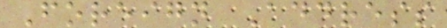Foreign Address
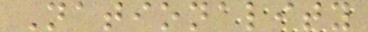Nationality
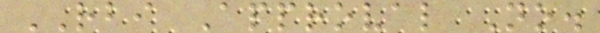RBI Approval No.
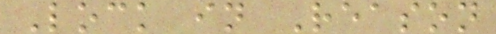Lock in Reason
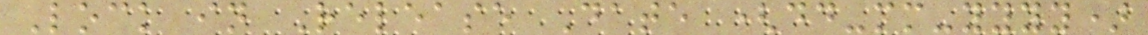Lock in Release Date (dd-mm-yyyy)
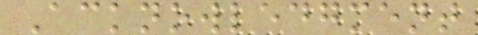Acknowledgment
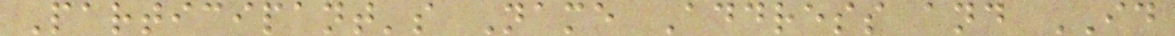Participant's Name Address and ID
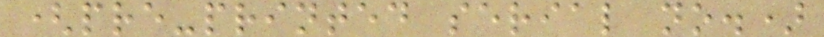(pre-printed serial no.)
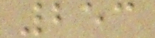253
